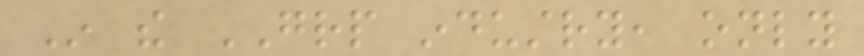In the GRP industry, only
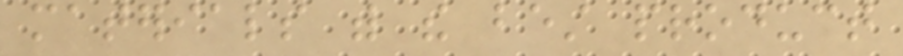materials with the best product
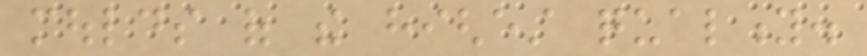moulds of the highest quality.
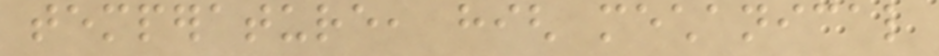temperature, high mechanical
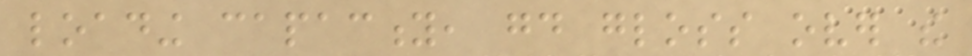loading capacity, good gloss over the
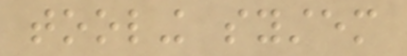tooling system
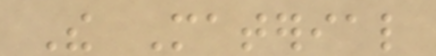The Material
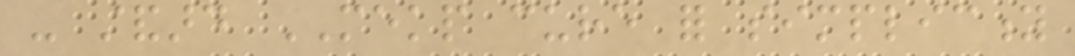- standard MEKP cure for simplicity
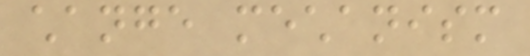change mechanism
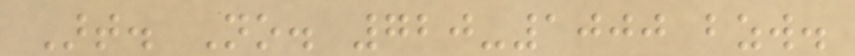Art. No. 720-1000 bzw.
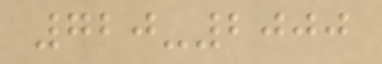720-2000
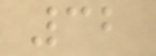32
